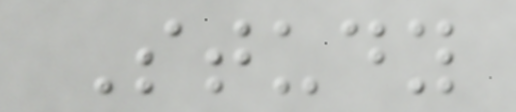Study
